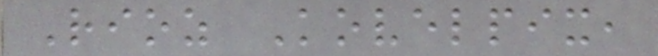Rioz Kovelpix,
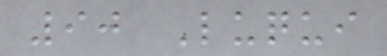90 Luqui
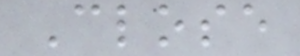Close
